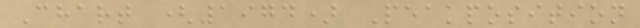Chart (1974) Peakposition
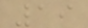19
